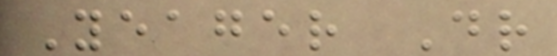Yeager Dr
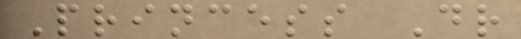Princess Dr
